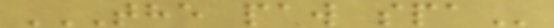THE PAW SPA
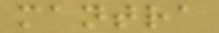mantra
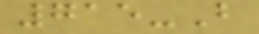715-B
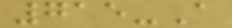715-A
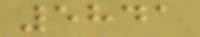5841
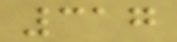317
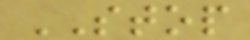STOP
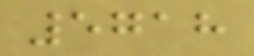5718
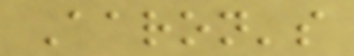Aaron's
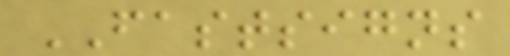FASTSIGNS
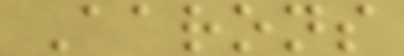Aarons
